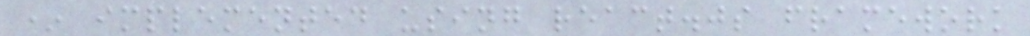* implemented using react.js framework
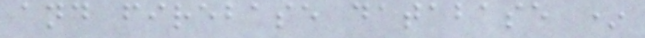and firebase database *
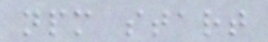npm start
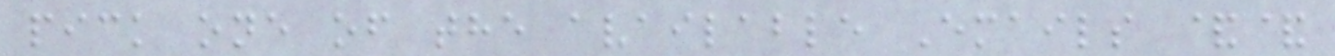pick one of the available Emails &&
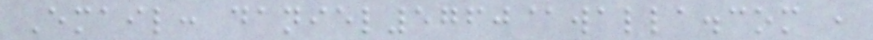Email: daniel5760@walla.com ,
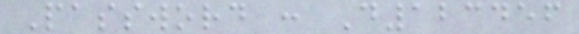Password : D123456
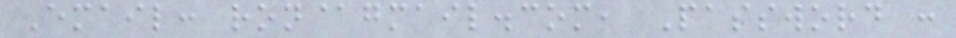Email: ron@gmail.com, Password :
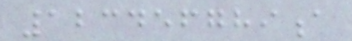123456789a
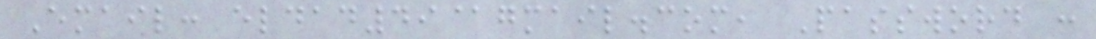Email: eldad49@gmail.com, Password :
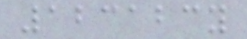123123y
